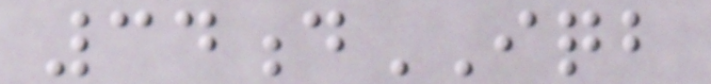34dIQB
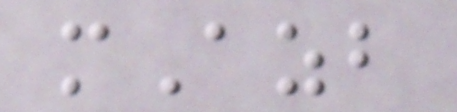mAzb
